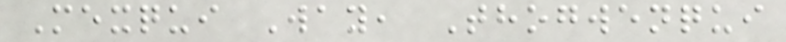Mexqui Way, Thogwenqui
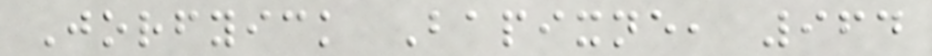Jorfyick Bapixne, 964
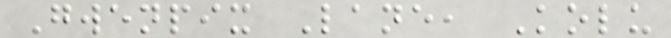Gwenpix Lane, Kolu
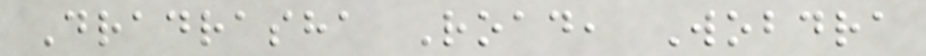Dradrasha Road, Wobdra
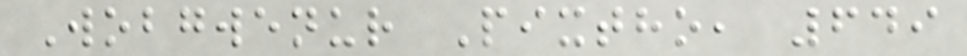Wobgwenur Pixtho, 649
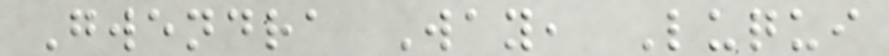Gwendra Way, Luqui
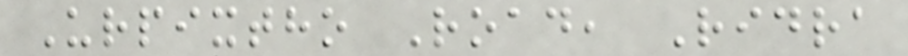Urpixtho Road, Ridra
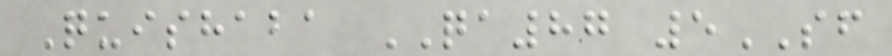Quishaba QA87 5SF
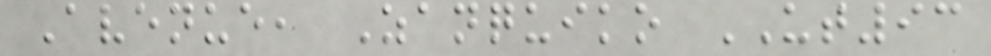Avenue, Zanquiko UT93
